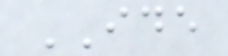IDE
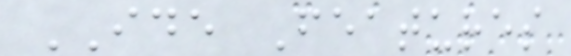IDE Features
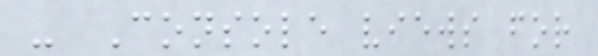- Console views for
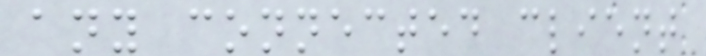any connected client
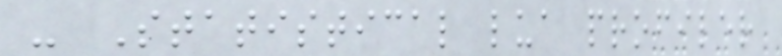- Statistical lua profiler
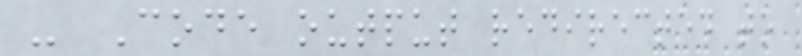- Code output redirected to
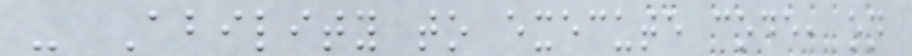- Ability to execute code, on
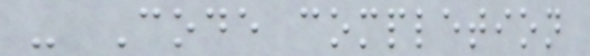- Code completion
